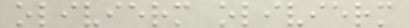olivierm olivierm
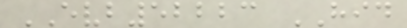EVB52223 HID
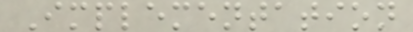Implementation
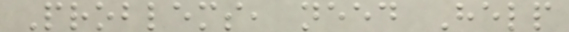Problems, need Help
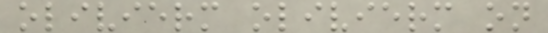olivierm olivierm on
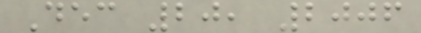Dec 20, 2006
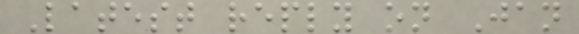Latest reply on Jan
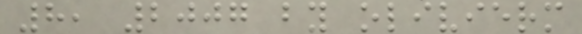8, 2007 by olivierm
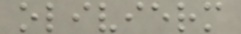olivierm
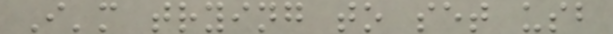I'm trying to set usb
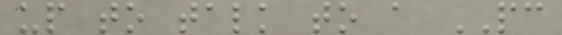up to talk to a PC
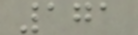171
